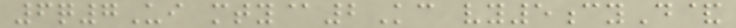6q7Ui mty@2Kc vy5cyD&
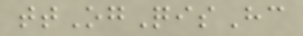ttOgQisHc
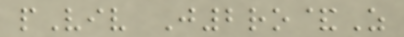pViv J2ro&Z
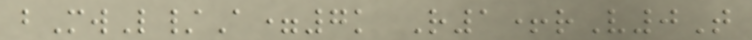bMwL/A=7k R1+rV0T
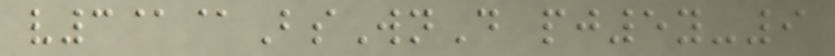v3@@BsWnD pj5y-9
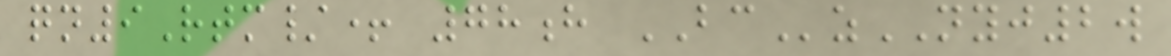qn9Rtm/+ 78h BCzNYJ2w
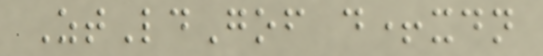ZtLdGof d+xdn
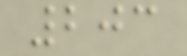203
